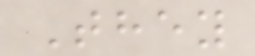They
